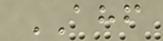AHF
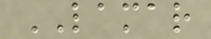LAMAR
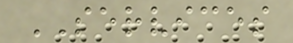SERVICES
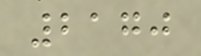2170
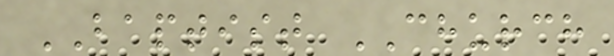BAPTIST CHURCH
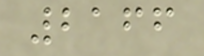2166
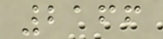2166
